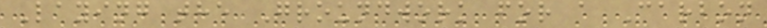Laying the Groundwork for a Carbon
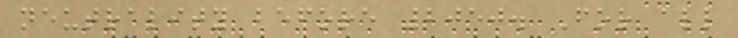neutrality before 2050. For all
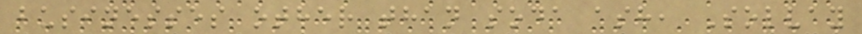businesses other than soda ash, Solvay
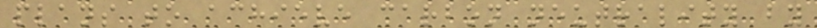plans to achieve carbon neutrality by
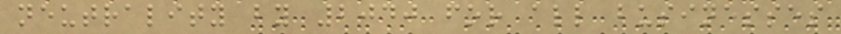neutrality by 2040 for all businesses
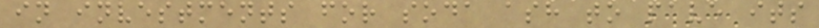in investments for soda ash to pave its
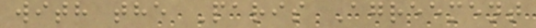with the Paris Agreement
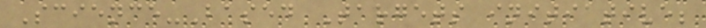Science-Based Targets initiative;
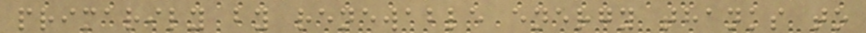primarily by renewable energy thanks to
